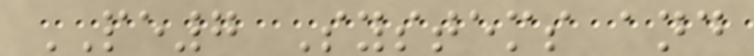PE7 Systems and
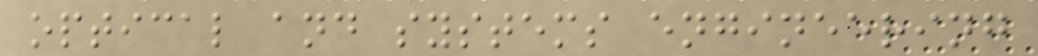optical and systems engineering
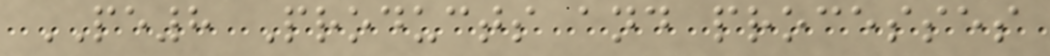PE8 Products and processes
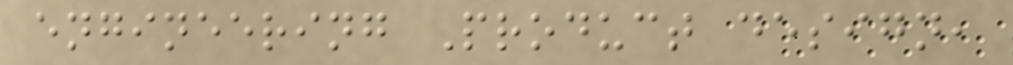engineering Product design,
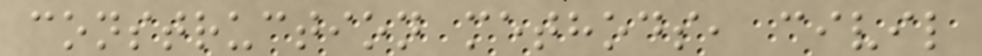construction methods, civil
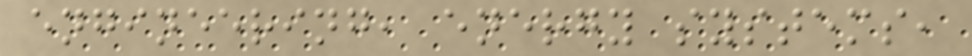engineering, energy systems,
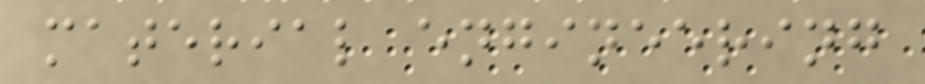material engineering
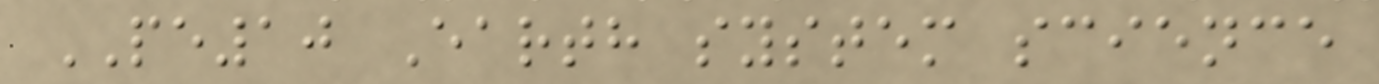PE10 Earth system science
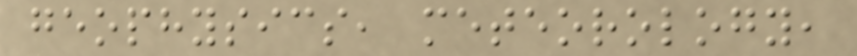geophysics, meteorology,
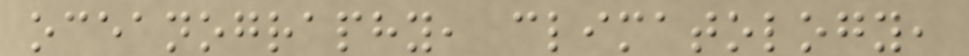oceanography, climatology,
